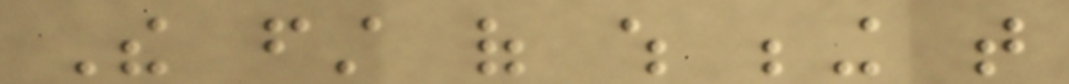The first of which being that
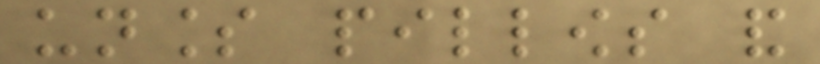unless pillows and
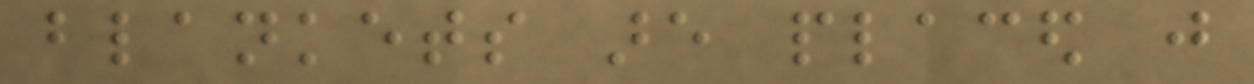blankets are placed just
